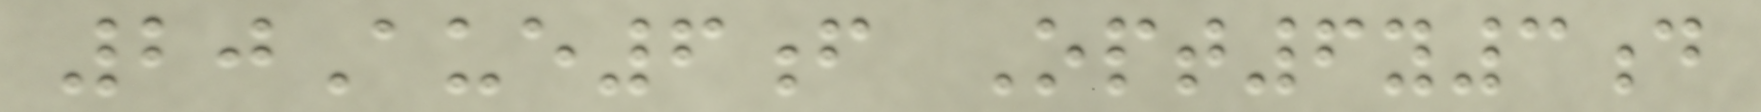20Aue6f Opt6y3d
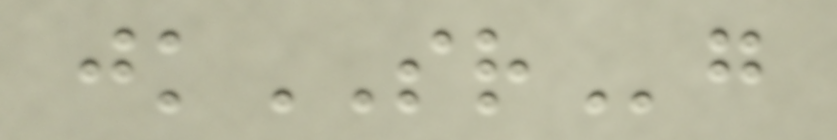jkSRg
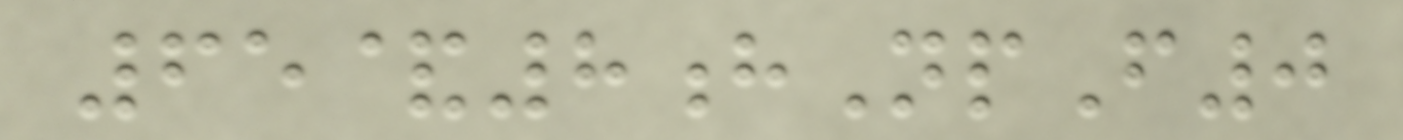65&8hNpF0
